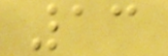13
